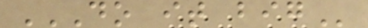DO IT BIG
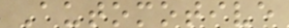Automotive
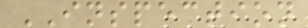INSPECTION
